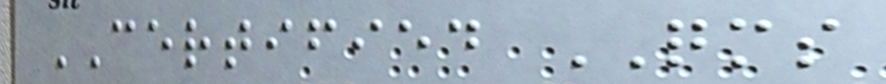CERTIFIED QMS
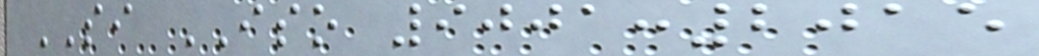SI ISO 9001:2015
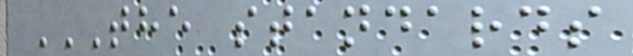THE STANDARDS
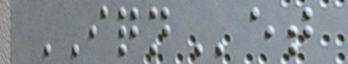IQNet
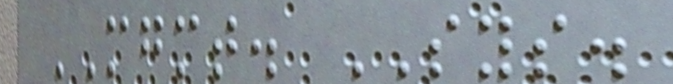MGMT. SYS.
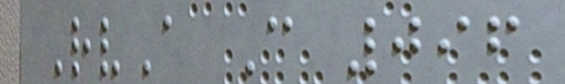RvA C 096
